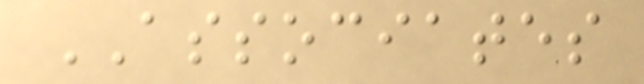ASSOCIATES
